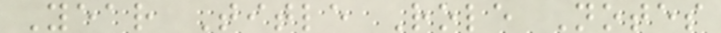Year Title Role Notes
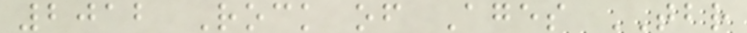2012 Rock of Ages TBR
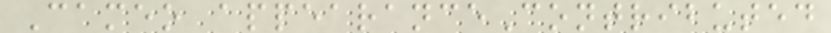Cameo appearanceContributed
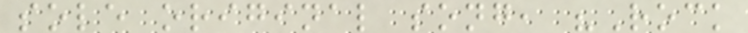sole original song, "Rock
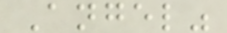Angel"
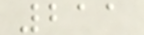211
